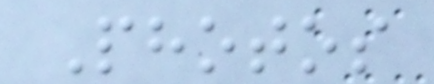Photos
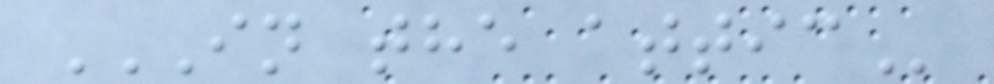IN THE ATTIC
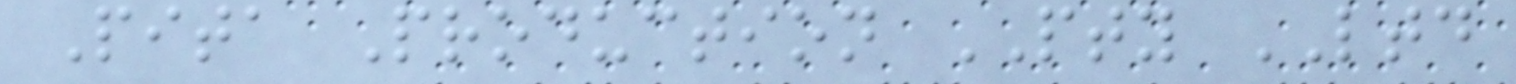Pita Production PTY LTD
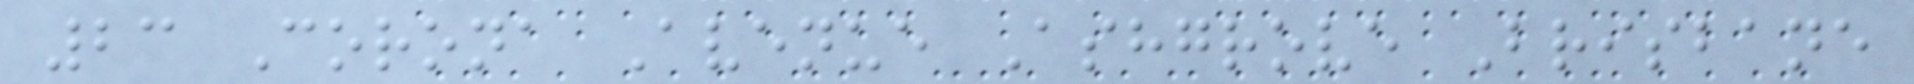23 Corona Avenue Ashgrove Brisbane
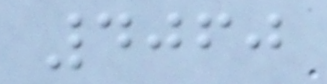4060
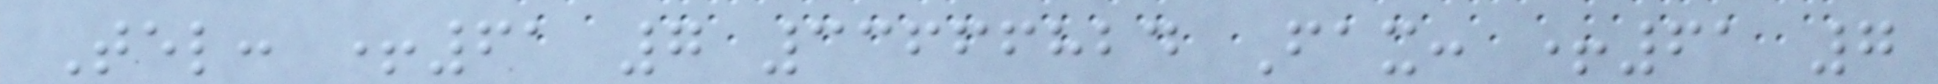Tel: +61 7 33666824 Fax: +61 7
